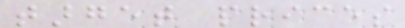target prices
